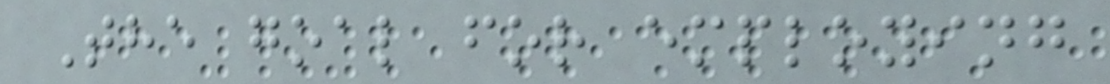The goal for employing
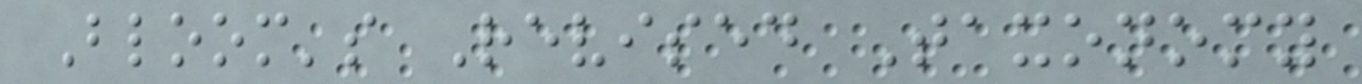Bloom's Revised Taxonomy
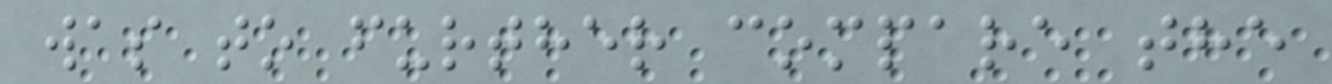was to further compare the
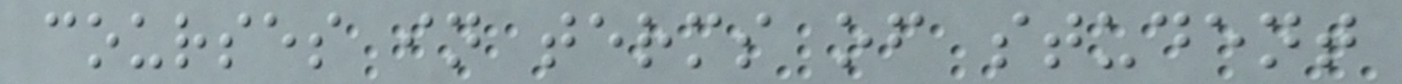courses in terms of student
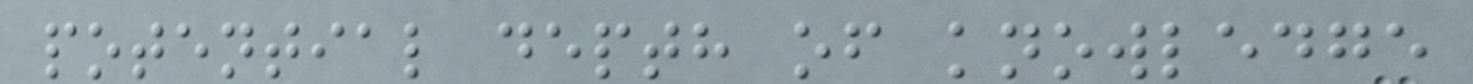potential depth of knowledge
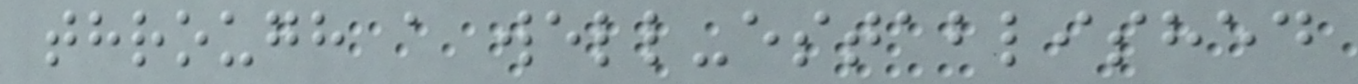through a well-established
